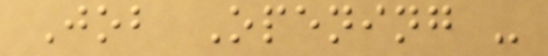Job Opening -
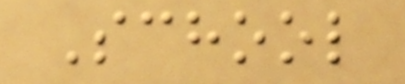School
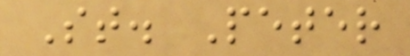St. Peter
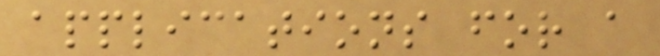applications for a
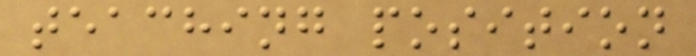teaching position
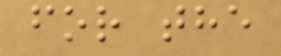for the
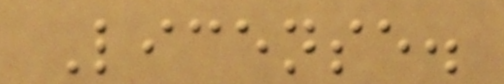License.
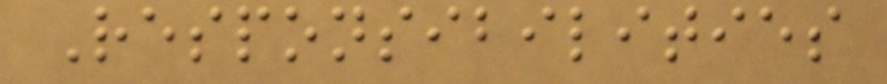Responsibilities
